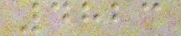4823
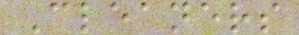Cleaners
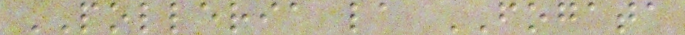POLLERIA la FOGATA
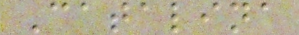Catalina
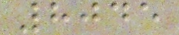8045
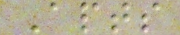Apts
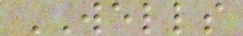WELLS
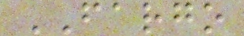FARGO
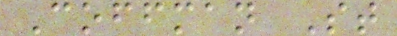Coffman St
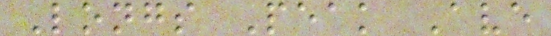Longs Peak Ave
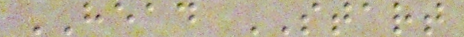HEAD START
